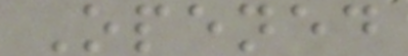Opened
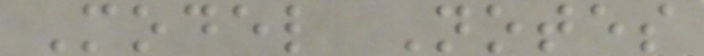Model Notes
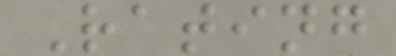Rating
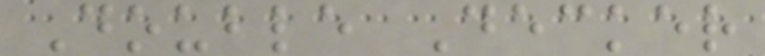Double Decker
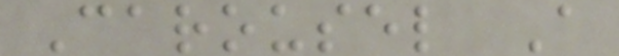Carousel A
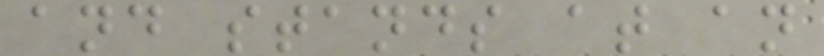and stands at an
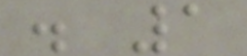. 1
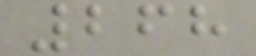268
